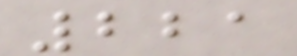221
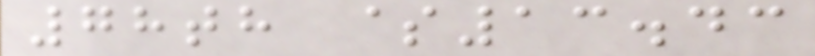78th $13.43
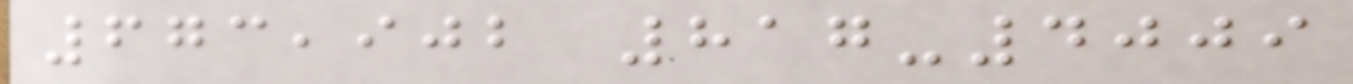673,902 817-4009
